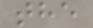the
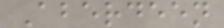Aberdeen
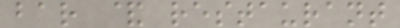bar & restaurant
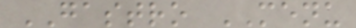GASTRO MENU
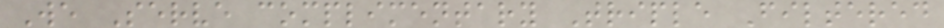We Serve complimentary Triple Filtered
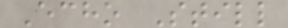Echo Still
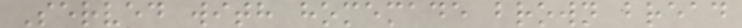Served with homemade brown bread
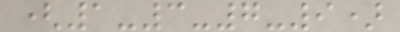(1-3-7-9)
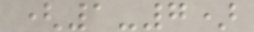(1-7)
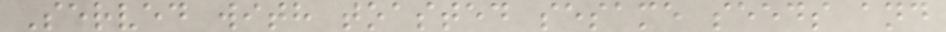Served with toasted sesame seeds and
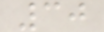30
